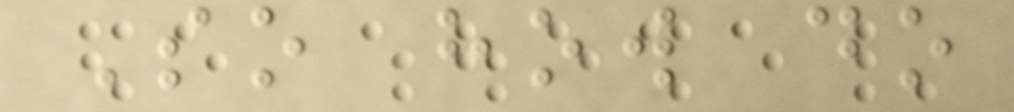So how do
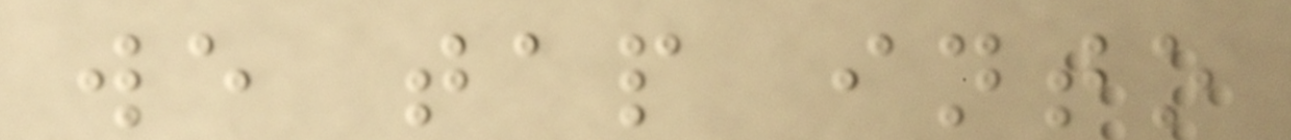we tap into
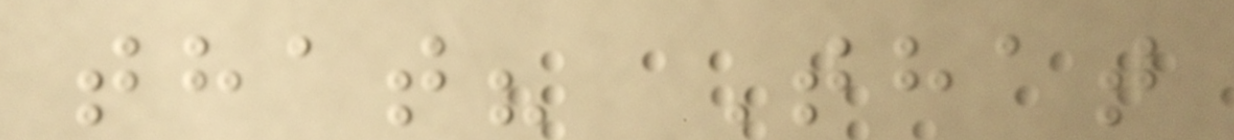that? That
